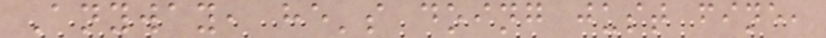Anyway, he's doing just fine,
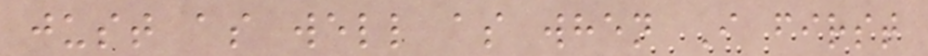just as well as when I first
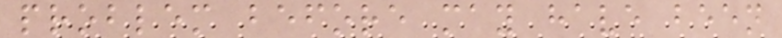problem before may have been
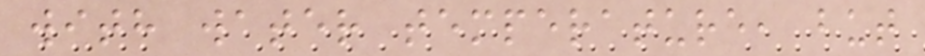with water temperature, but
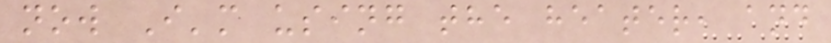now I'm using the heater, and
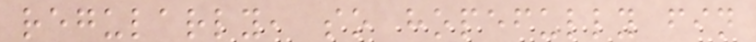regularly, so hopefully fin
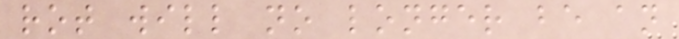rot will no longer be an
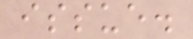issue.
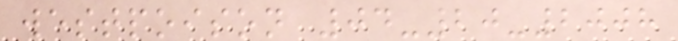westpoison 04-20-2008
